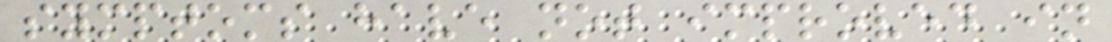symptoms have not improved in
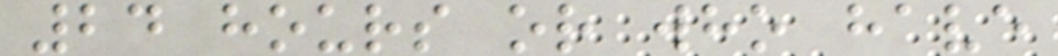24 hours or who have
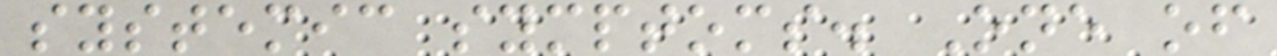systemic symptoms. One of
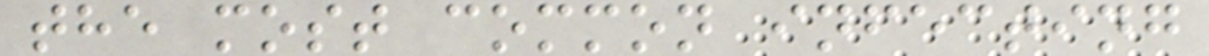the most common infecting
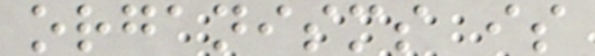organisms is
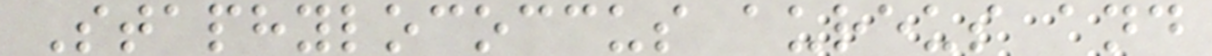Staphylococcus aureus and
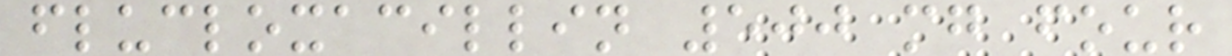flucloxacillin 500 mg four
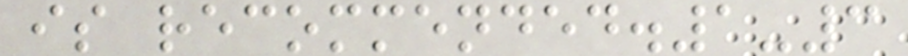is recommended.1-3
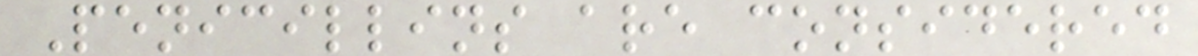Penicillins are considered
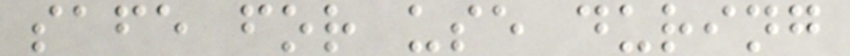safe for use during
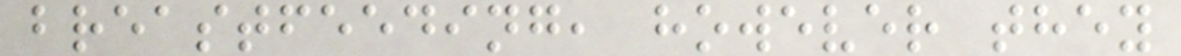breastfeeding, however they
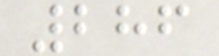286
